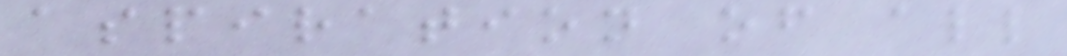aspiration of all
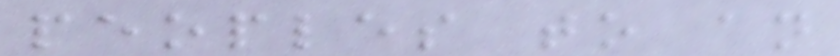peoples to an
